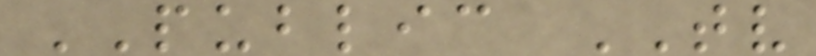PUBLIC TV
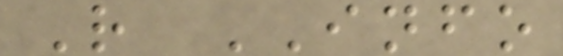R INFO
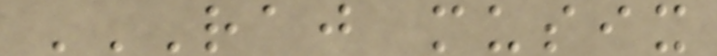RAJ MUSIX
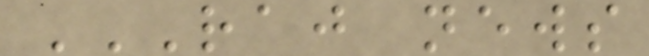RAJ NEWS
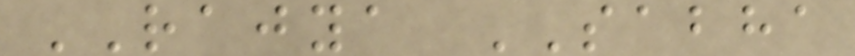RAJYA SABHA
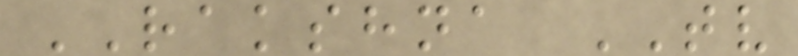RAKSHNA TV
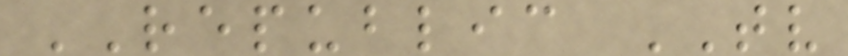REPUBLIC TV
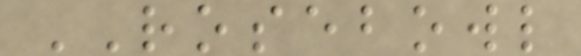ROSEBOWL
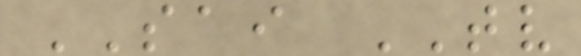SAI TV
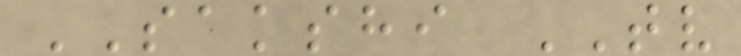SAKSHI TV
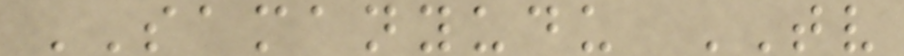SAMANYUDU TV
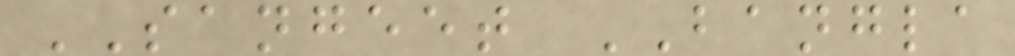SANGEET BANGLA
